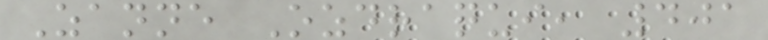Zanne Ozdraqui, 401
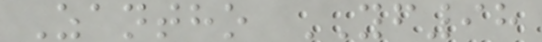Zantho YF98
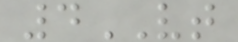4VT
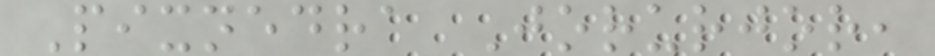Pixnedra Jorurjor,
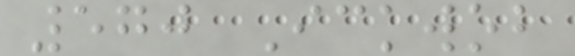570 Ickwob
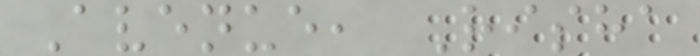Avenue, Risha
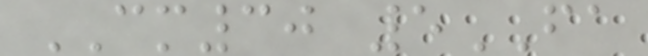CM30 5FA
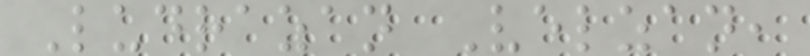Ludrazan Velzan,
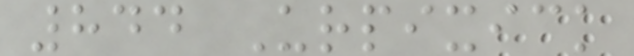844 Urpixick
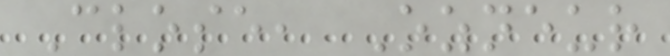Close, Ozneur
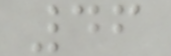46
